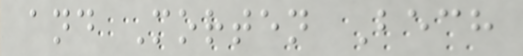and Morten Bech
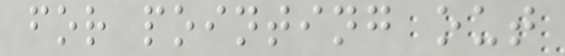for pointing out
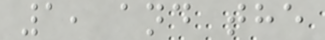1, and the
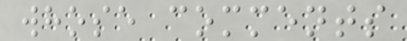whose comments
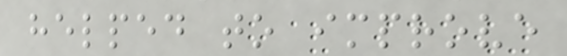helped to improve
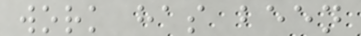work has been
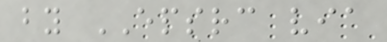by EPSRC via
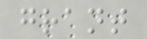grant
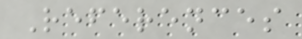References
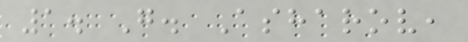1. G. Asharov,
